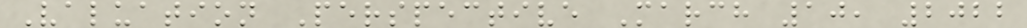Valuation Perspective March 10, 2022
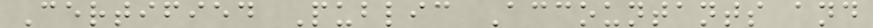Certified Public Accountants and
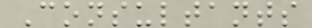Consultants
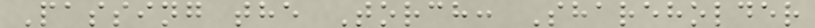Passing the Torch: Shareholder
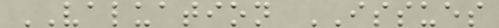VALUATION ISSUES
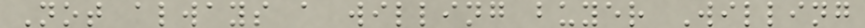Not always a willing buyer Willing
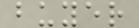buyer
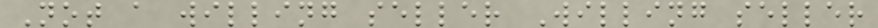Not a willing seller Willing seller
